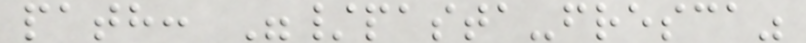path: "/pasta-fresca"
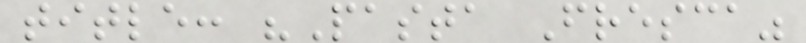title: "Pasta Fresca"
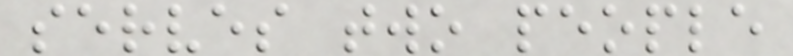serves two people
